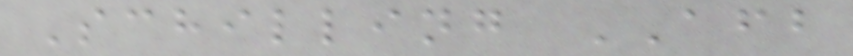Schilling AFB
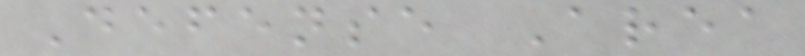Defense Area
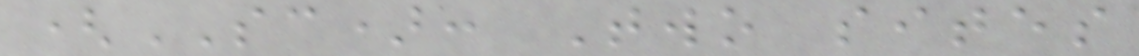(SC): Two sites
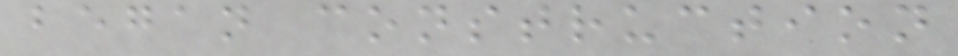began construction
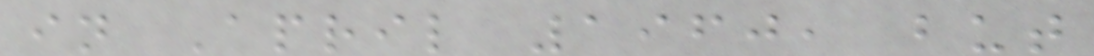in April 1960, but
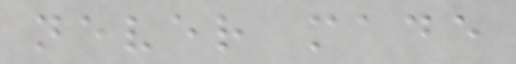never made
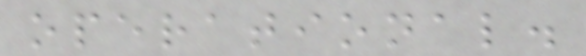operational.
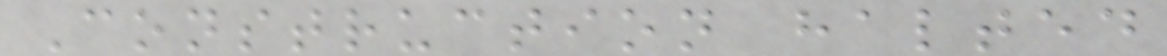Construction halted
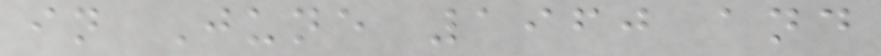in June 1960 and
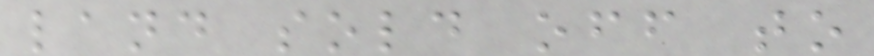land sold off to
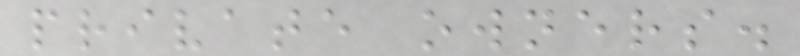private owners.
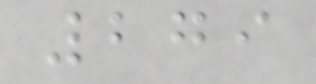279
